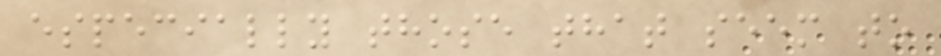especially those that seem to
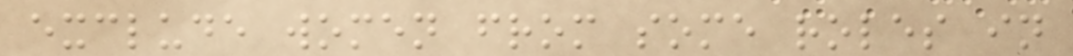exclude women from some roles in
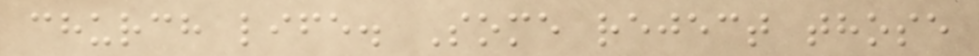church life. Some reject those
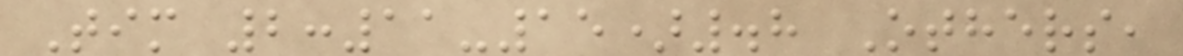Tim 2:11-15).8 Others,
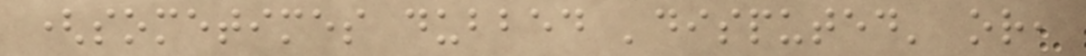(sometimes dubbed 'disputed' or,
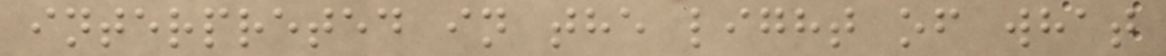interpreted in the light of what
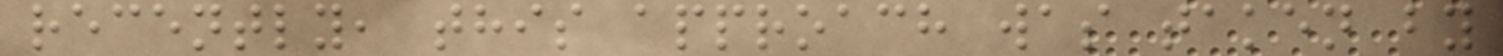recently, this approach was taken by
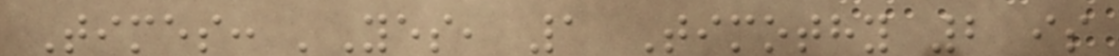Times: 'Yes, 1 Timothy 2 is
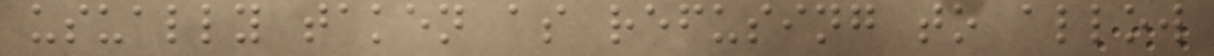usually taken as refusing to allow
